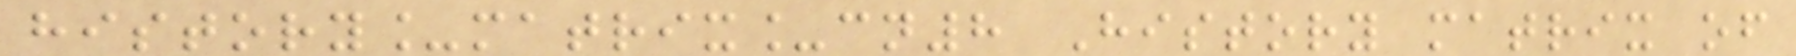history_matrix_cn8 History matrix of
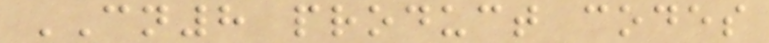CN8 product codes
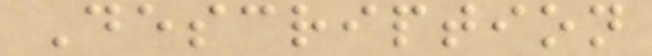Description
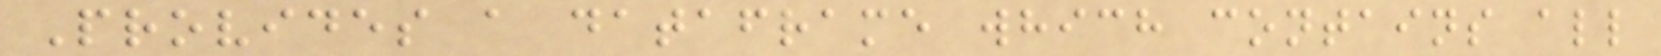Provides a dataframe which contains all
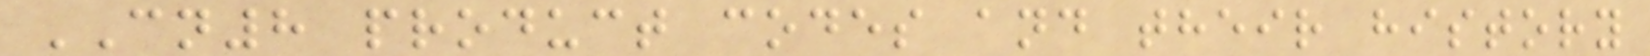CN8 product codes and their history
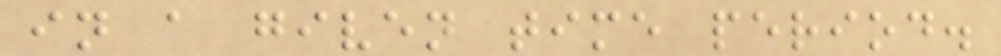in a given time period.
